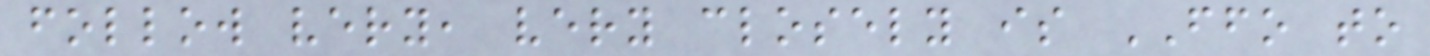follow very, very closely is FFO to
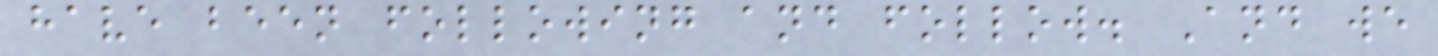have been following and follow. And we
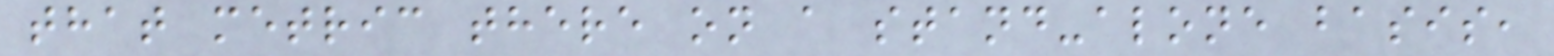that metric there on a stand-alone basis,
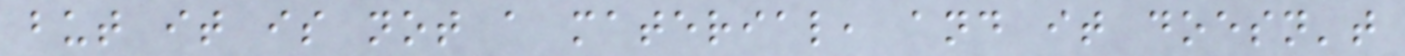but it is not a material, and it doesn't
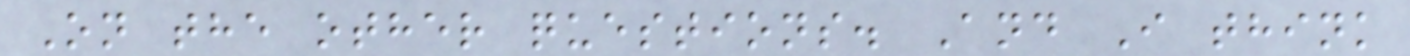On the other questions. And I think
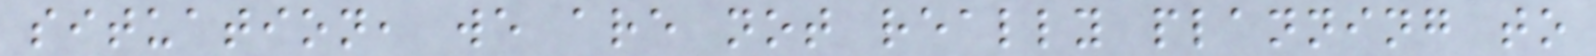situation, we are not really planning to
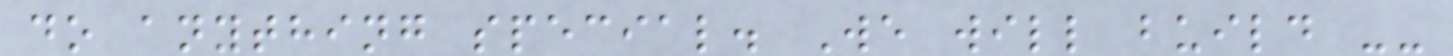do anything special. We will build --
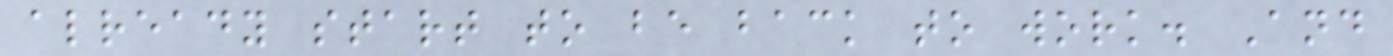already start to be back to work. And
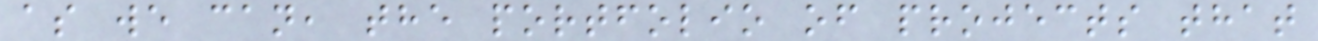as we can, the portfolio of projects that
